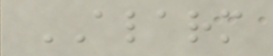ALARM
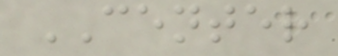CENTER
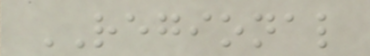REGIONAL
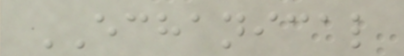ECHANICAL
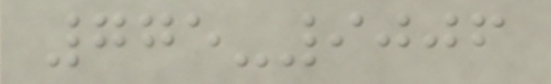775-9006
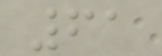61
